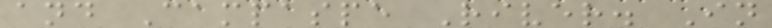and Campaspe River. In
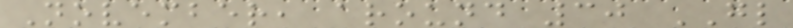November, around 30 GL
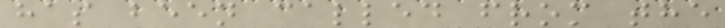has been called from the
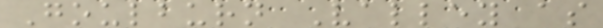Goulburn Valley as
